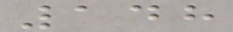148
